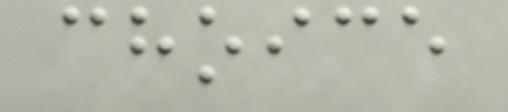choice
